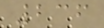236
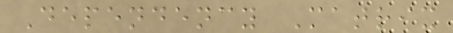Dependency Matrix
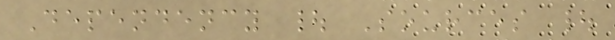Dependency | Sources |
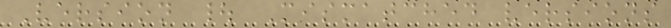Version | Mismatched versions
